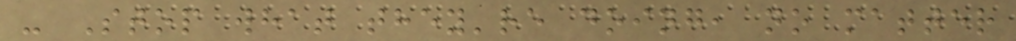- Stop what they're doing, no matter
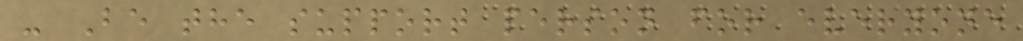- Be the support person for everyone
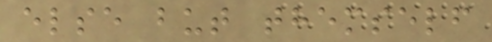else but themself
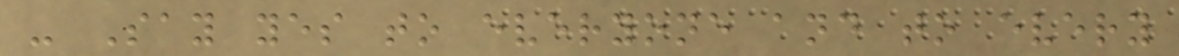- Say yes to everyone and to every
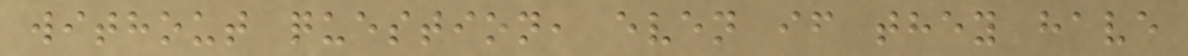without question, even if they have
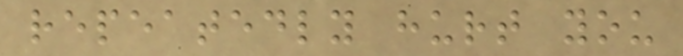repeatedly hurt you
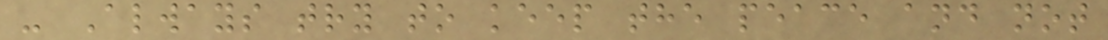- Always try to keep the peace and not
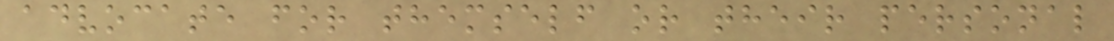advocate for themself or their personal
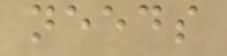needs
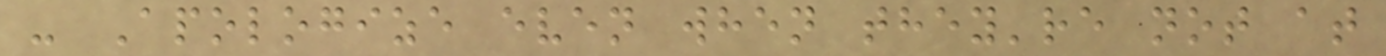- Apologize even when they're not at
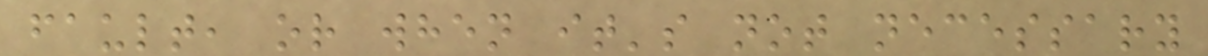fault, or when it's not necessary
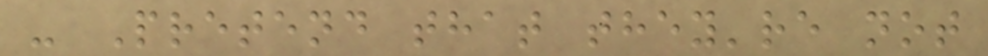- Pretend that they're not
